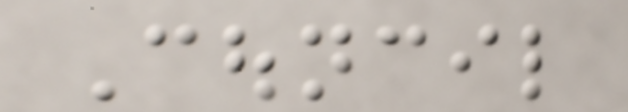Council
